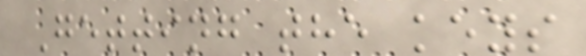Getting the keys
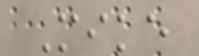Mike
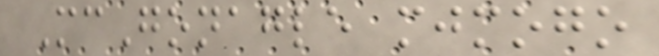McGonagle mjmogo
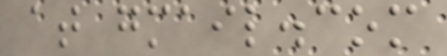at gmail.com
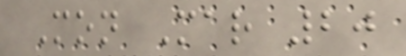Mon Mar 20
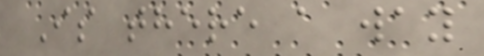Is there a way
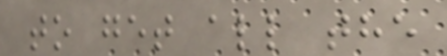to get all the
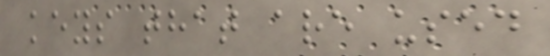keys that are used
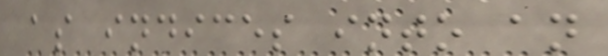as indices into an
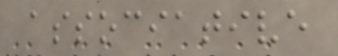associative
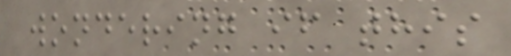wondering if this
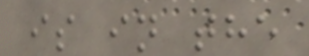is in the
